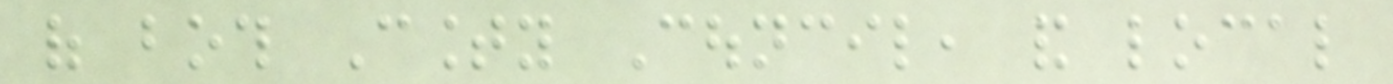of both County Council, and local
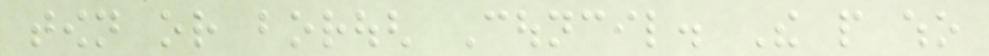town or borough Council. The people who
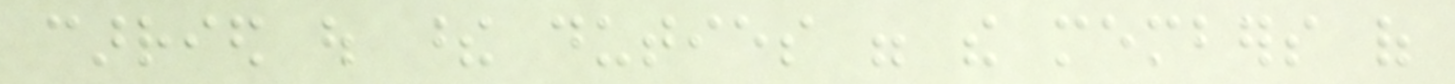carried out these duties were the members of
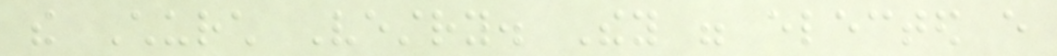the Church Vestry. They were elected every
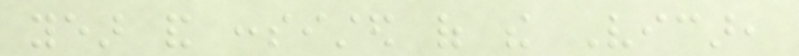year and consisted of the Vicar,
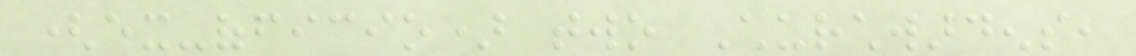(ex-officio) two Churchwardens,
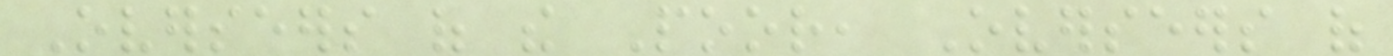Overseers of the Poor, Overseers of
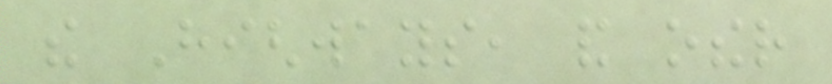the Highways, and other
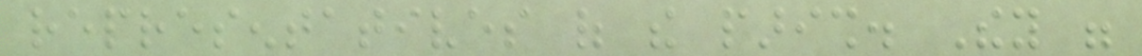representatives of the parish. They were
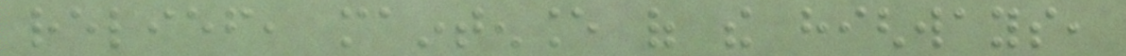relief, maintenance of the highways,
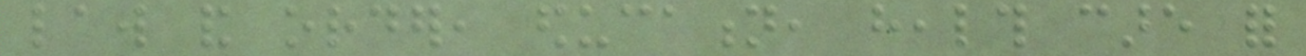law and order, education, health care for
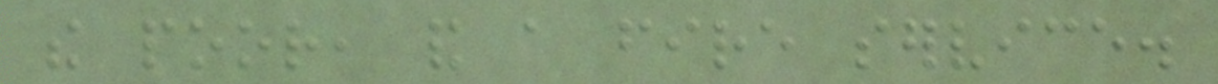the poor, and a fire service.
